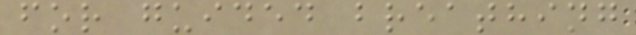for guided breathing
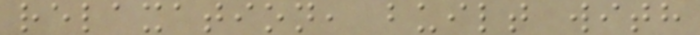relaxation, built with
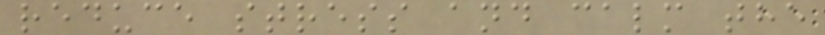reduce stress and calm the
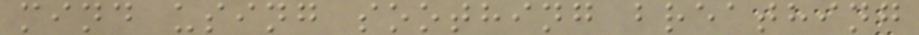mind using soothing breathing
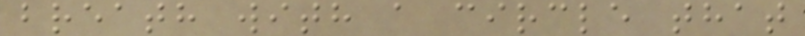breath with a circle that
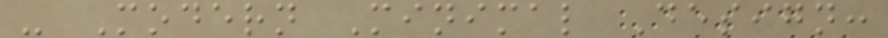- Modern Minimal Design:
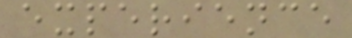experience
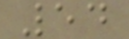54
